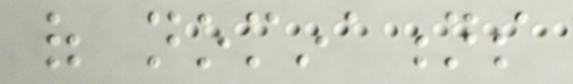of nominations
